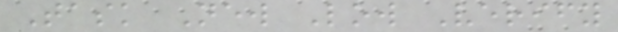Task New Low Verify
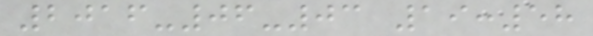2016-06-03 19:58
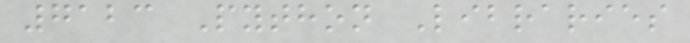7123 Python Libraries
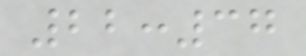22:37
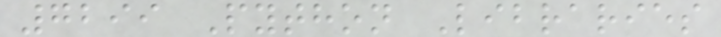7299 Python Libraries
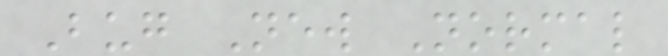Bug New Normal
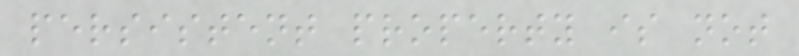persistent property is not
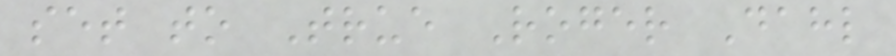set to True Roger Dahl
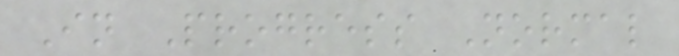In Progress Normal
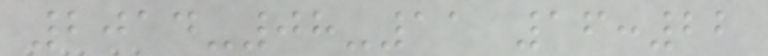2014-08-11 16:22
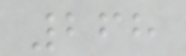268
